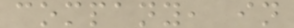company, in
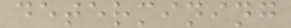determining
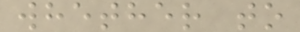whether to
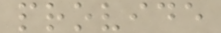provide
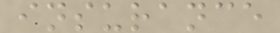insurance
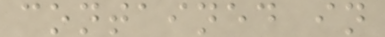contained in
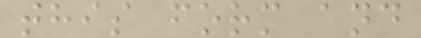this form and
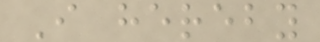I hereby
